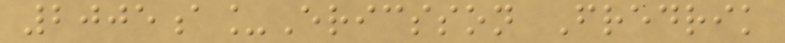2005a_Ericsson Fredrik
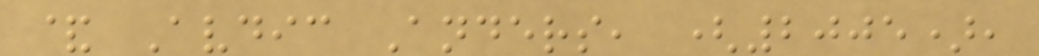& Avdic Anders, (2005),
